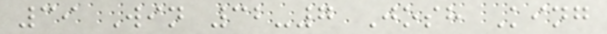39 Win 32-7 Josh King
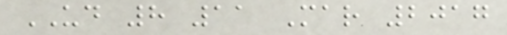UD 8 11 Mar 2017
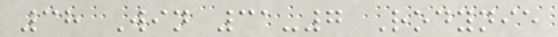38 Win 31-7 Rodynie
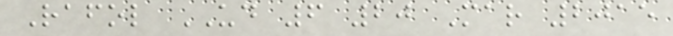Rafol UD 6 20 Mar 2015
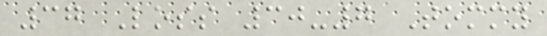37 Loss 30-7 Tommy
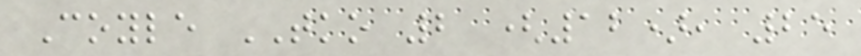Coyle TKO 2 (12), 25
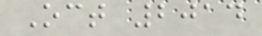Oct 2014
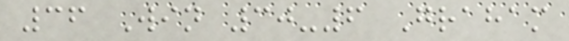36 Win 30-6 Graham
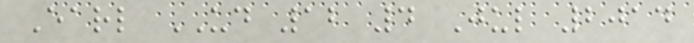Earl UD 12 4 Jul 2014
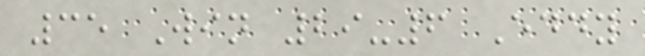35 Win 29-6 Eddy
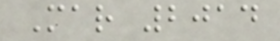Mar 2014
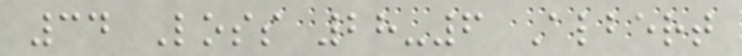34 Loss 28-6 Albert
